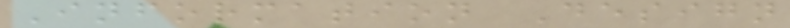Information Design
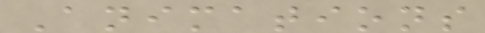Animations
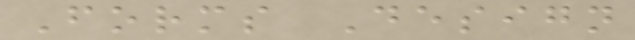Forms Design
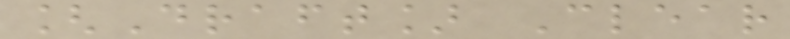[Draft] Clear
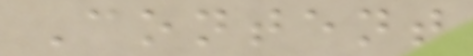Content
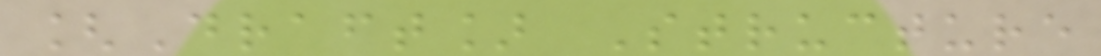[Draft] Structure
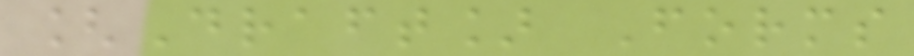[Draft] Forms
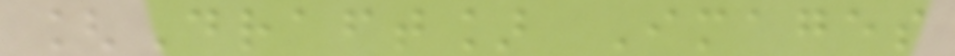[Draft] Images
